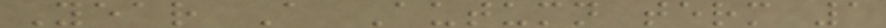Year A Autumn term 1
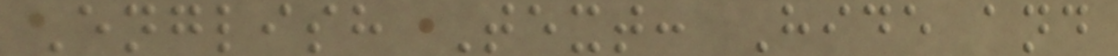English Text: Hide and
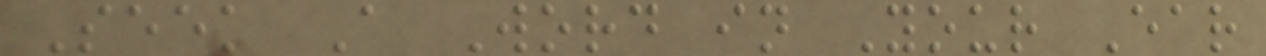Seek A Word in Your Ear
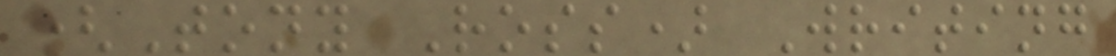(Tony Ross) Writing
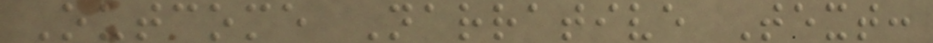Outcome Narrative Text:
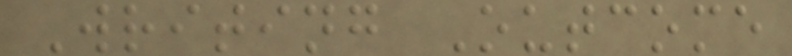Writing Outcome
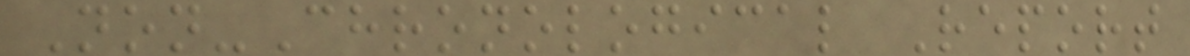Non-Chronological Report
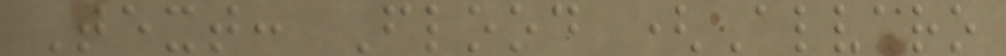Text: Flood (Alvaro
